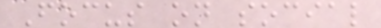Focus on social
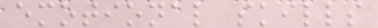emotional skills
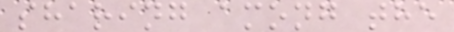sharing among the
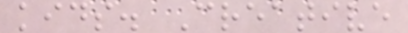kids. Creative
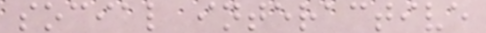social interactive
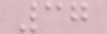37
